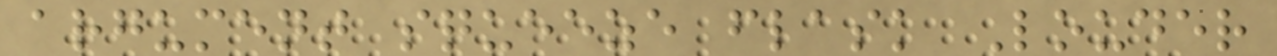argument squeeze flask Louder
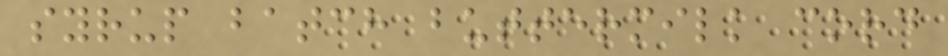syrup batch buttermilk cord
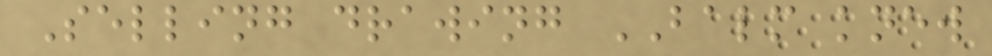Selling drawing BALM knew
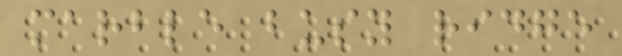marble busy ridge
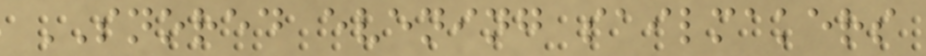SNORED evening sailmakers
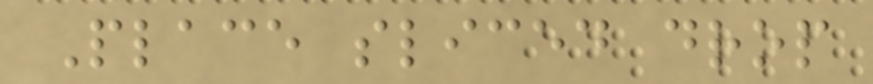Place sliced drop
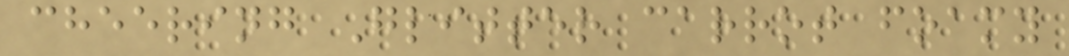cheering Glitter carrot foamy
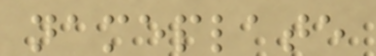nameplate
